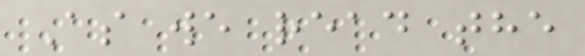As we read the
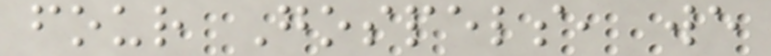four Gospels, we
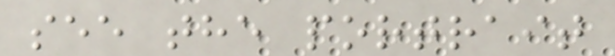see the portrait
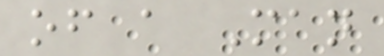of a Man
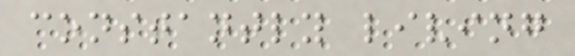constantly living
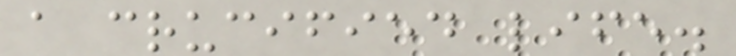a crucified life.
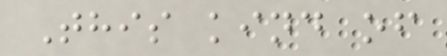This kind of
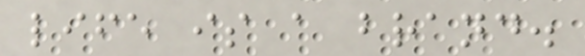life is a brand.
